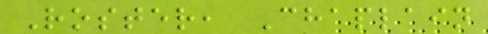Roster, Chaplain
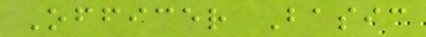Officer Basic
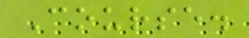Course.
